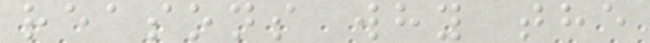reasons why the
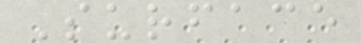Surface
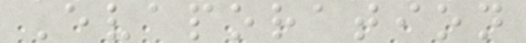Evaporation
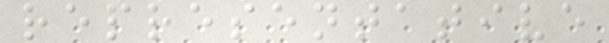representative
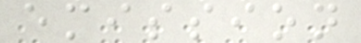emission
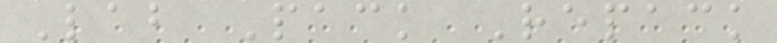Lab Pack Repack
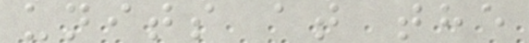units at the
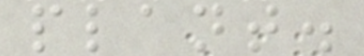plant.
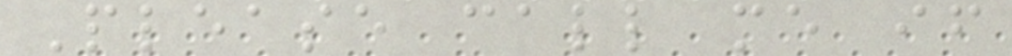Please call me if
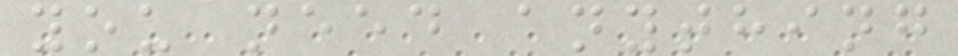you need anything
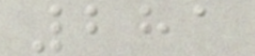281
